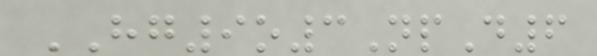HG9o3NpD6
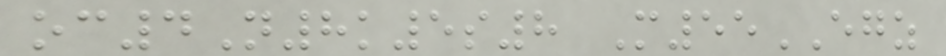oc4N8k5s8 M55EGZ
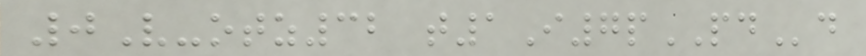0V-otz32 t1I7pPDd
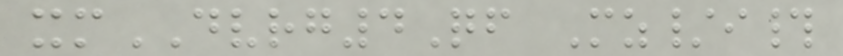xmDVRG4Qf Mz/i#
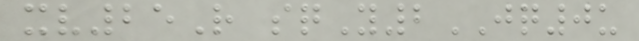xv25R sqY2JQ0u
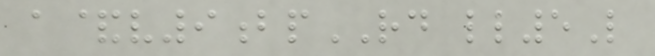a&v9bpRD ll5L
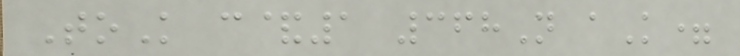ToK c&1 368N aK=
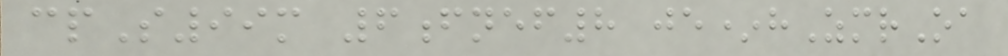cpS99m 6fnef8 je*hZmrOa
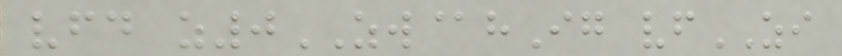vfd z0ZW@hIg vfZI
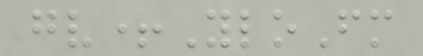gv+YloFm
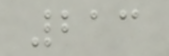213
